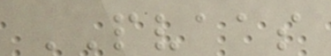PVAAS
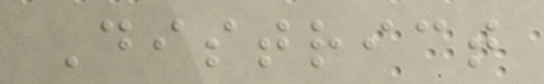District
